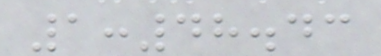1:48.43
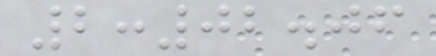2:02.06
